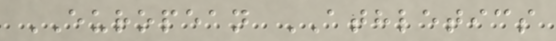EUROPEAN ATHLETICS
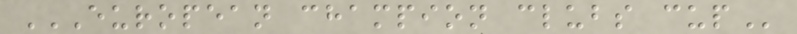EUROPEAN CHAMPION CLUBS CUP
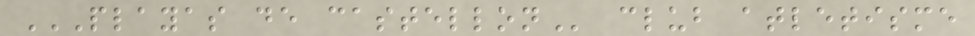PLAYAS DE CASTELLON club atletisme
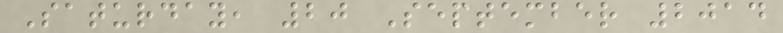Saturday, 20 September 2014
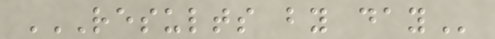RESULTS BY DAY
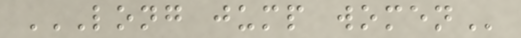LONG JUMP WOMEN
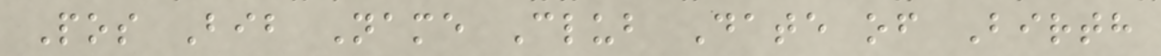Pos Bib Name Club Date of Birth
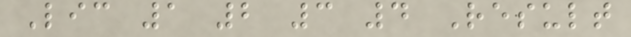Lic 1 2 3 4 Result
